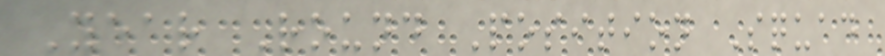Year Round Position Squad
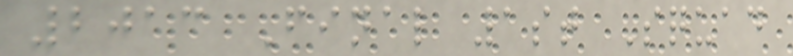2013 Final 1st Squad
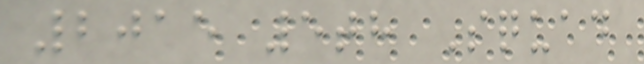2015 5th Squad
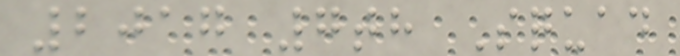2017 7th Squad
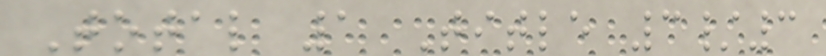Total 1 Title 3/3
